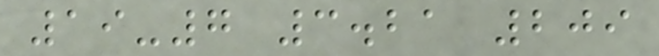19-7 3.21 209
